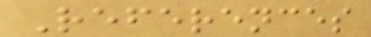References
